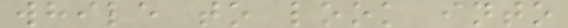while to look into
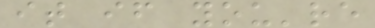it if you're
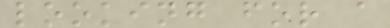looking for a
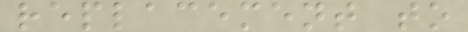replacement to
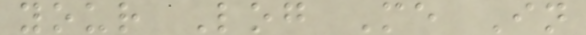your Log Me In
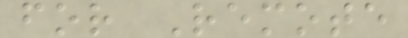for Remote
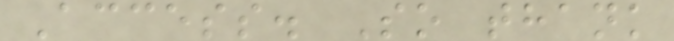Access. So thank
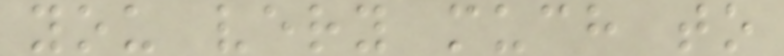you very much to
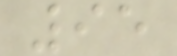95
